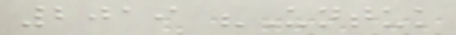2019 "Untuk
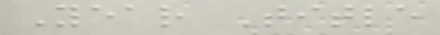Year Title
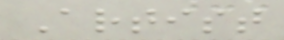Artist
